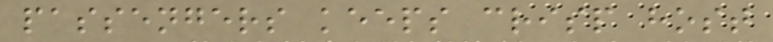passengers keeps crisp host
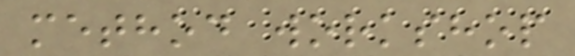method workshop
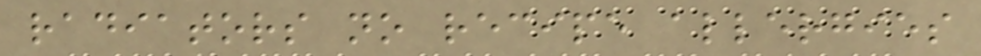radiators no recipe allergies
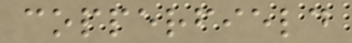copperfield
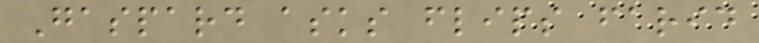Gaspard asks flips farid
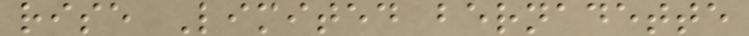rise Limited bernadette
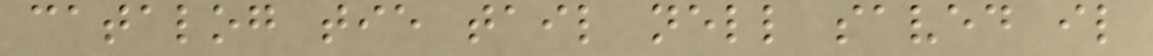catalog tie tail nell saved il
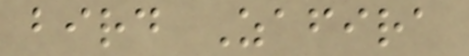bird Zafira
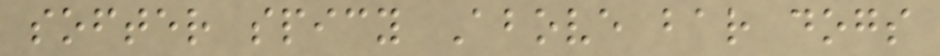softer spicy Above bar dogs
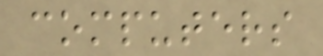computers
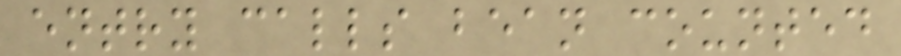entry calls bean counted
